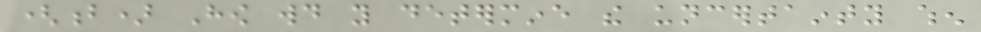(b) How would you determine the uncertainty when
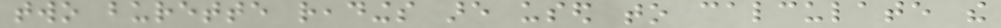two burette readings are used to calculate the
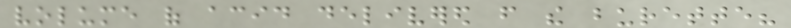volume of acid delivered from the burette?
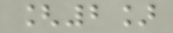[2]
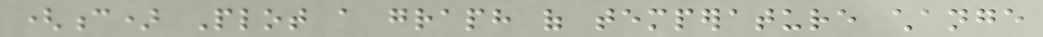(c) Plot a graph of temperature change
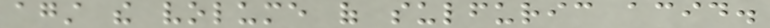against the volume of sulfuric acid.
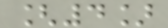[4]
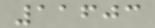11603
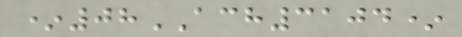*08ACH3104*
